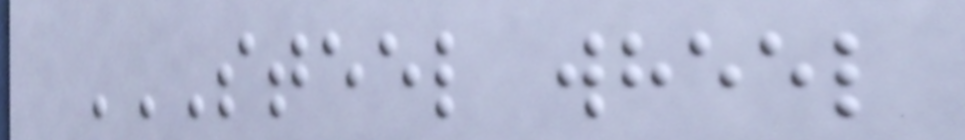STEEL WHEEL
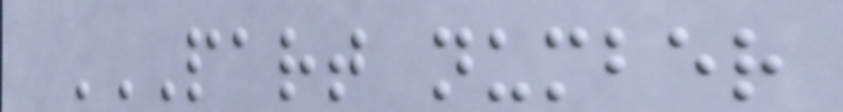PART NUMBER
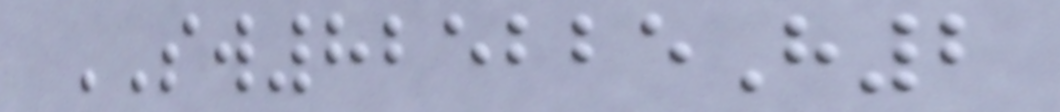SW825225H2
